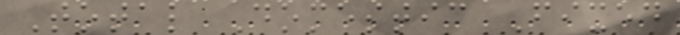Total Domestic Fixed
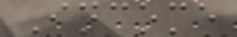Income
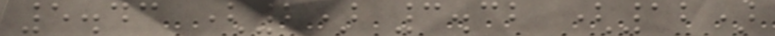5.43 (2) 3.32 (12)
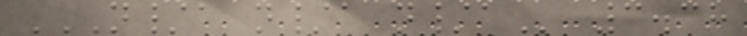N/A N/A N/A 3.38
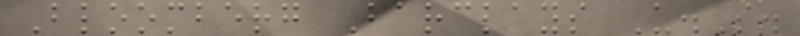Bloomberg Barclays U.S.
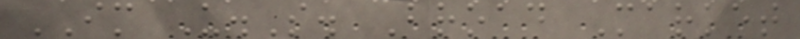IM U.S. Broad Market
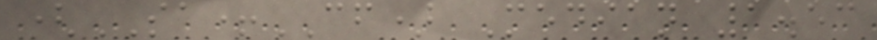(SA+CF) Median 1.53
